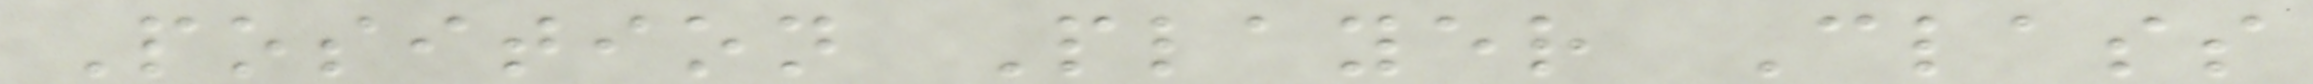Position Player Class
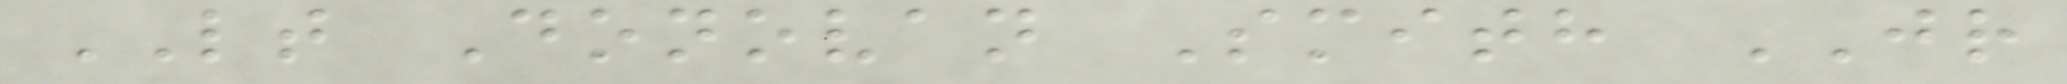LT Donovan Smith JR
